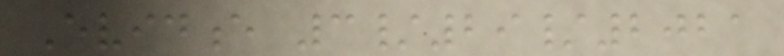Evidence 3/29/2021
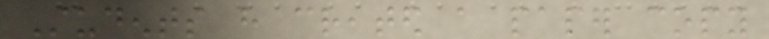Students have created a paper copy
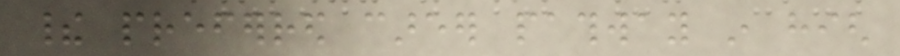their preferred career pathway in high
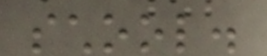school.
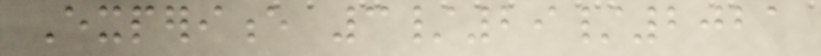Experience 3/29/2021
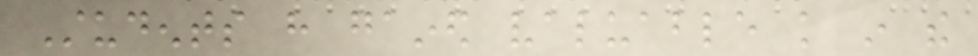Students have gained valuable knowledge in the
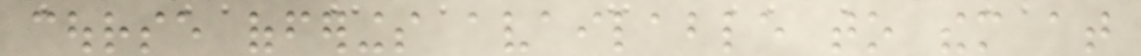course offerings available to them at
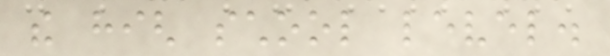the high school level.
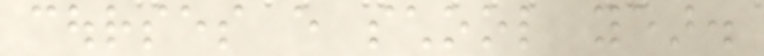courses every school year.
